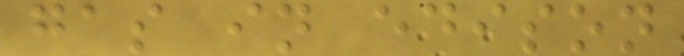gas in edison
